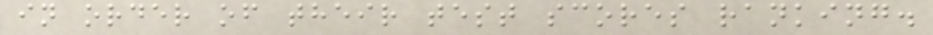in order of their test scores ranking.
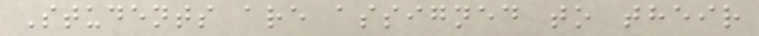Students are assigned to their
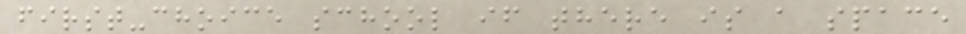first-choice school if there is a space
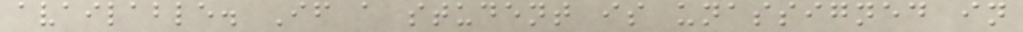available. If a student is unassigned in
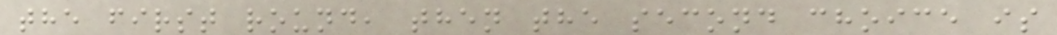the first round, then the second choice is
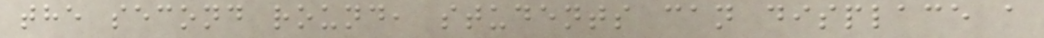the second round, students can displace a
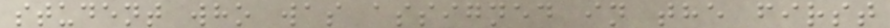student who was assigned in the first
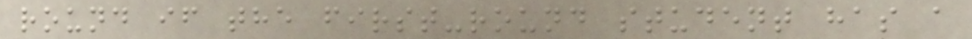round if the first-round student has a
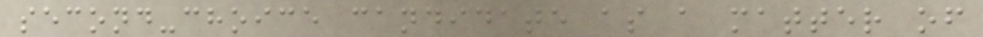second-choice candidate as a matter of
